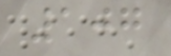107
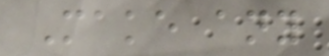Make any
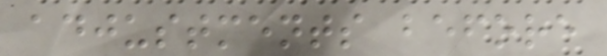adjustments before
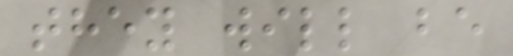they will be
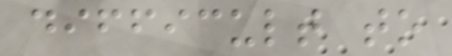difficult to
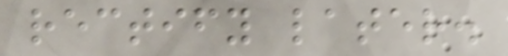rectify later.
